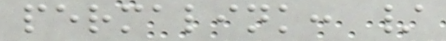permalink: /
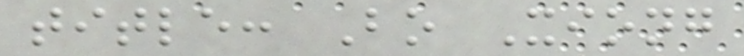title: Bo Xiong
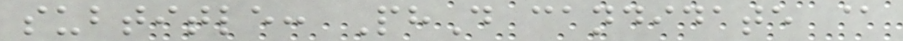subtitle: PhD candidate @
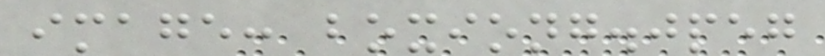image: boxiong.jpeg
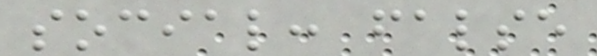social: false
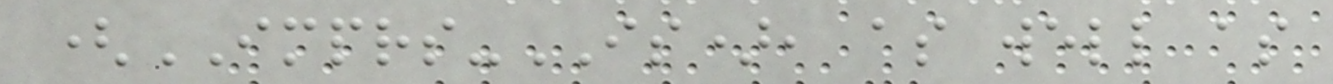(IMPRS-IS), as well as
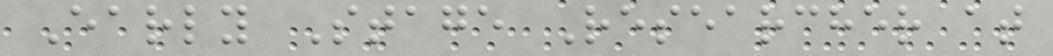Early Stage Researcher at
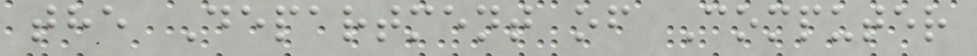the Department of Computer
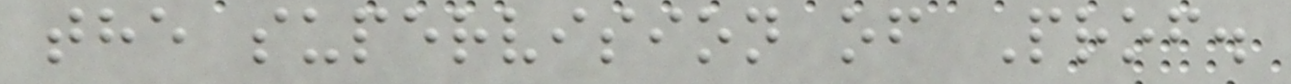the supervision of Prof.
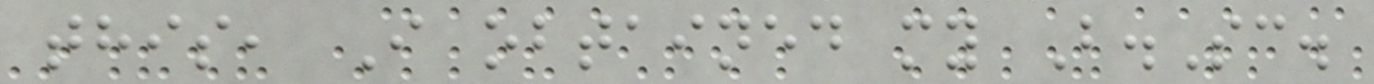this, I obtained my B.Sc.
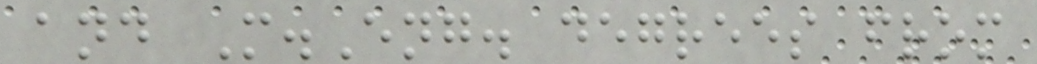and M.Eng. degrees from
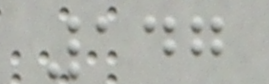147
